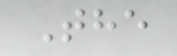The
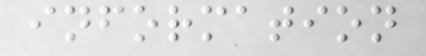information
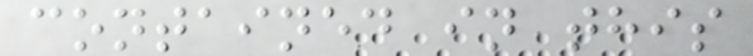contained in this
